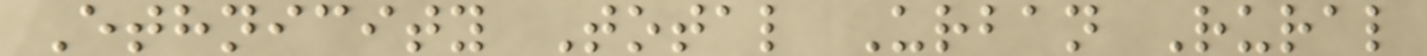Ethnicity Total Urban Rural
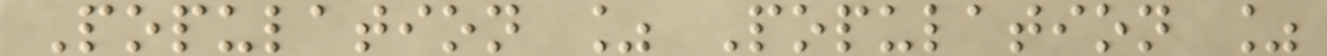Population % Population %
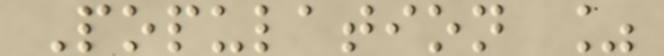Population %
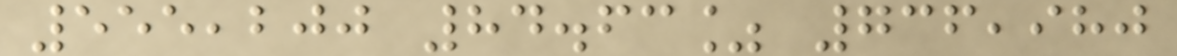555,200 84.63% 736,980
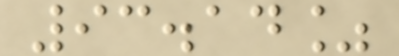93.14%
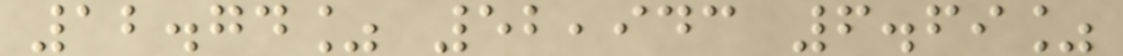12.74% 52,943 6.69%
